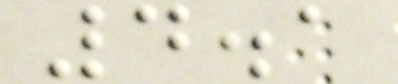4.1
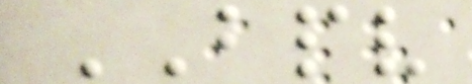BPV
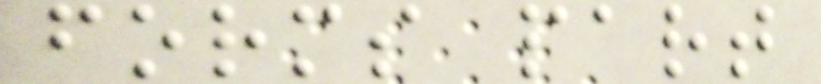forms part
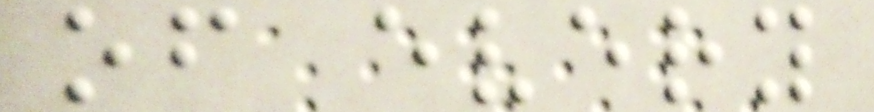of every
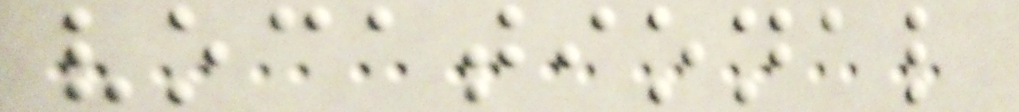vocational
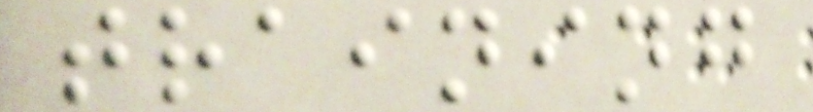training
